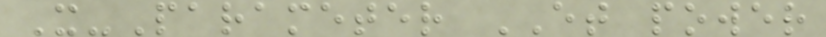X-Parameter ET power
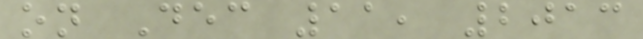on Dec 11, 2013
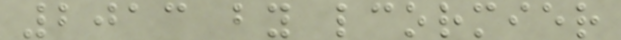2013 by lcormier
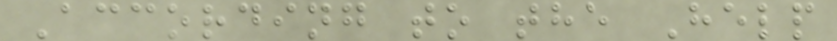According to the Help
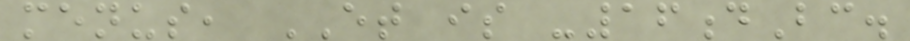menus, ET is -16dBc.
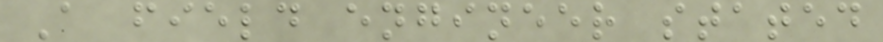A field engineer stated
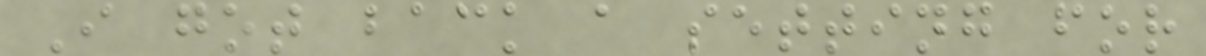I got back a setting for
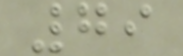79
